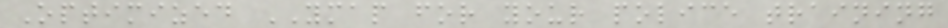Optimized YMAP for your police training
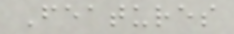Features
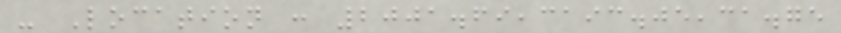- Location : 2001.69,3193.05,31.75
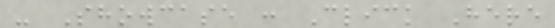- Showcase : Click Here
